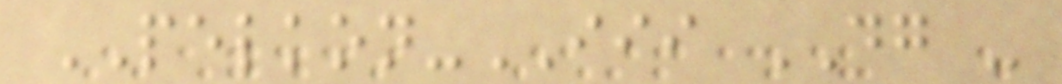PELKON-III DG -
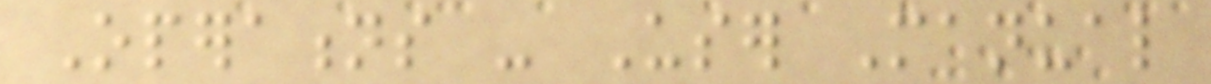Operations - User Manual
